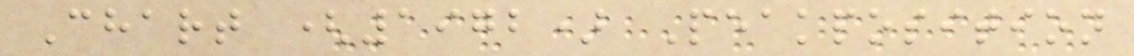Chart (1972) Peakposition
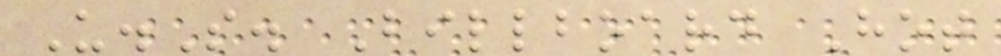U.S. Billboard Hot
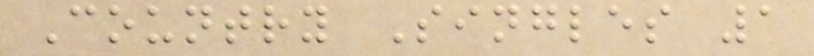Country Singles 1
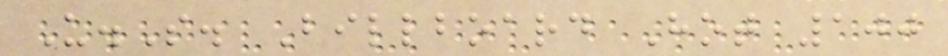U.S. Billboard Hot 100
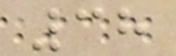38
